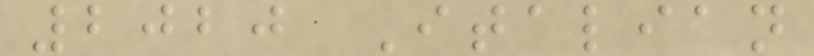2020 Italian
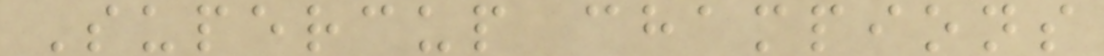Supercup champions
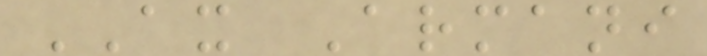AX Armani
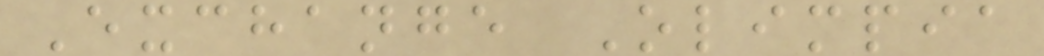Exchange Olimpia
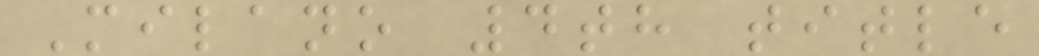Milano 4th title
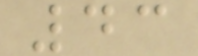43
